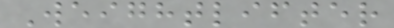Weightlifter
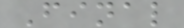Final
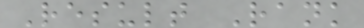Result Rank
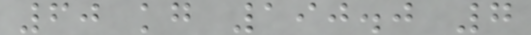60 kg 190.0 7
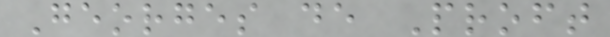Georges de Proft
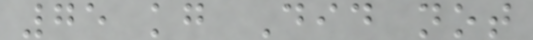75 kg Did not
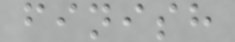finish
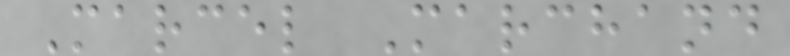Marcel Marchand
